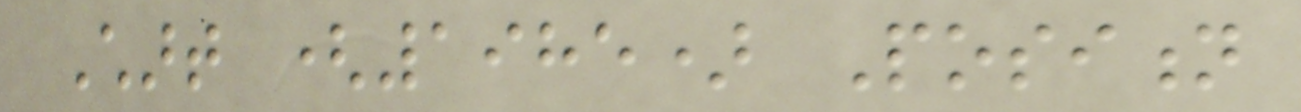Chart (1985) Position
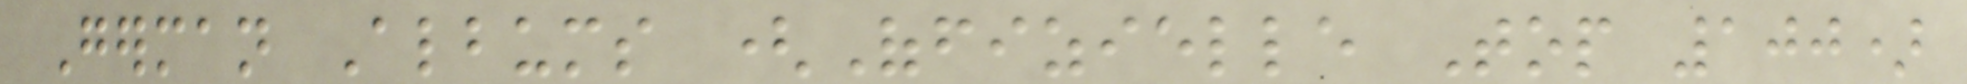German Albums (Offizielle Top 100)
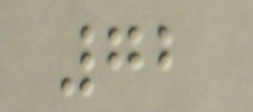72
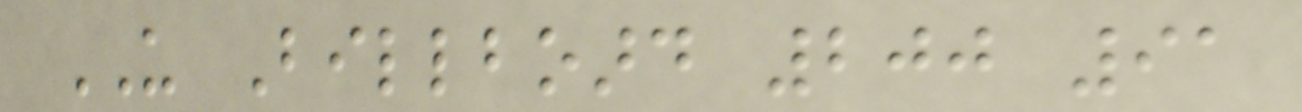US Billboard 200 91
